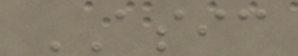ASIC
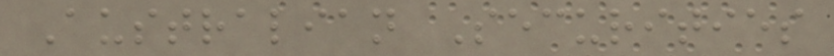Australian Securities
